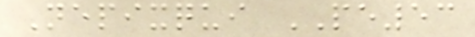Nepixqui PE53
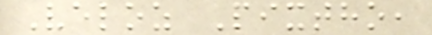Veloz Pixtho,
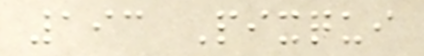193 Pixqui
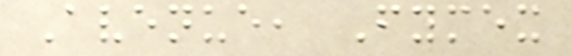Avenue, Fymex
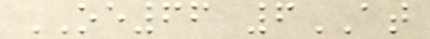OE66 6AT
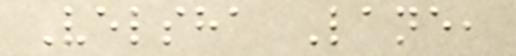Velsha Lane,
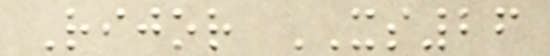Rijor XS26
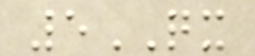5QX
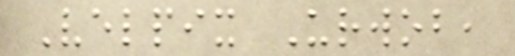Velpix Urwob,
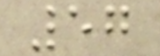57
